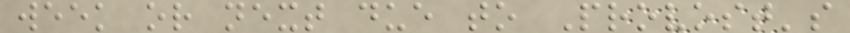week or next due to Provost's
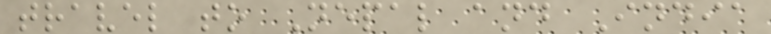travel to Nepal and India
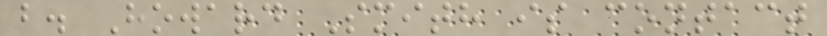b. Howard Smith is contact
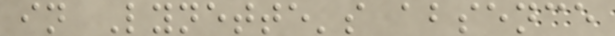in Lynette's absence
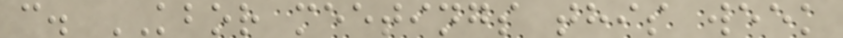c. KBOR meetings this week
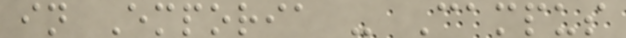in Emporia - Campus
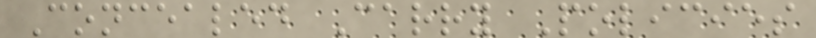Concealed Carry Policies
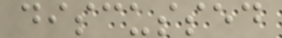discussed
